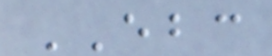EBC
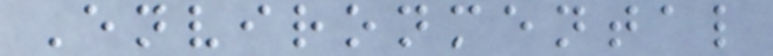Environmental
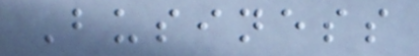Business
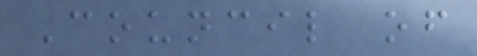Council of
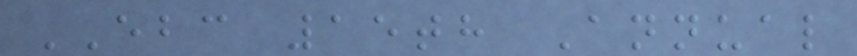EBC 15th Annual
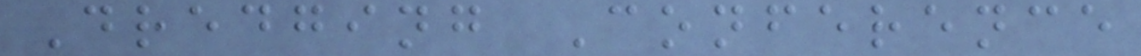Dredging Conference
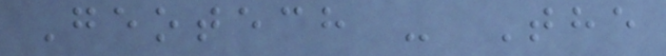Geotech - The
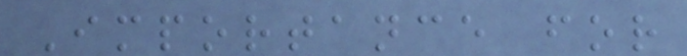Importance for
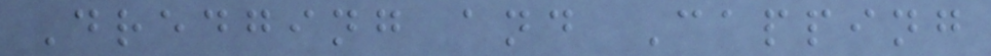Dredging and Capping
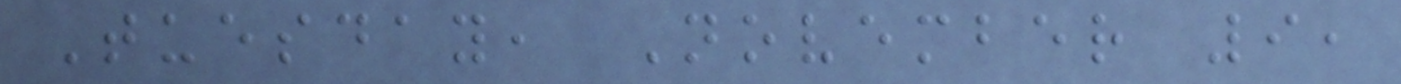Tuesday, November 9,
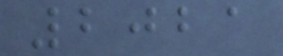2021
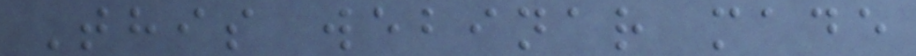This webinar made
